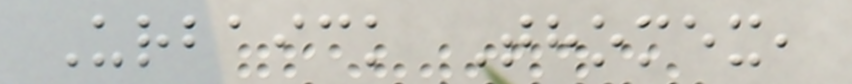Urbaick Thomex,
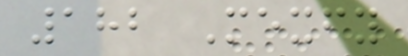182 Mexfy
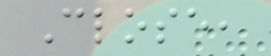Close,
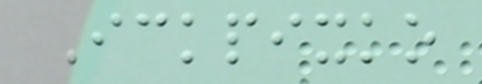Ickpixko
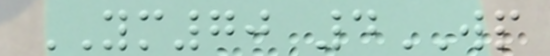YM70 4WP
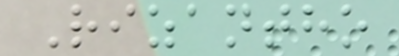Rizantho
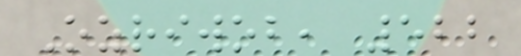Ozriwob, 522
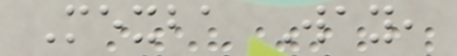Mexba Way,
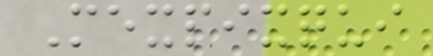Mexpixqui
